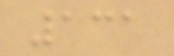131
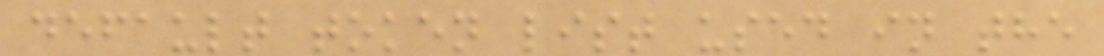default token list used in the
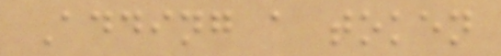Adding a token
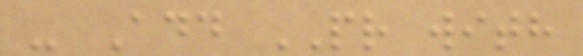- Add PR with
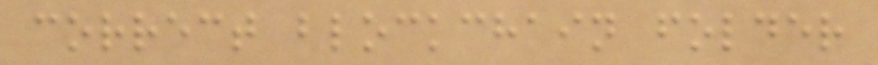correct blockchain folder
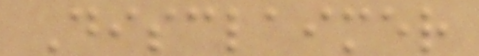Disclaimer
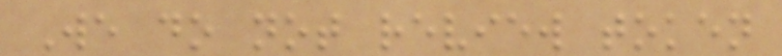We do not review token
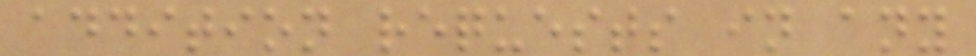addition requests in any
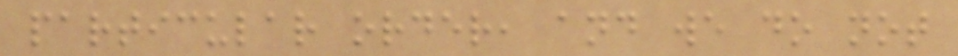particular order, and we do not
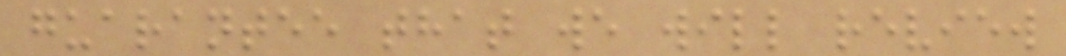guarantee that we will review
